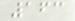163
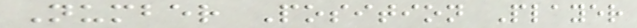Number Position Player
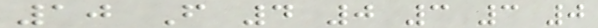10 F 4 0 3 3 0
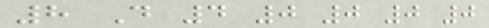8 D 4 0 0 0 0
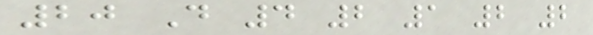20 D 4 2 1 2 2
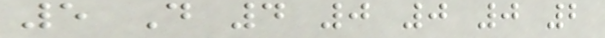5 D 4 0 0 0 2
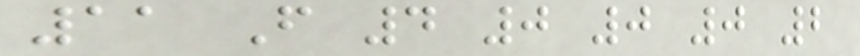11 F 4 0 0 0 2
